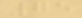75
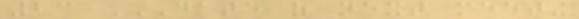23 DATE OF NEXT MEETING
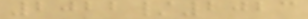2022/2023
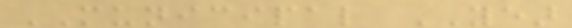MUNICIPAL YEAR
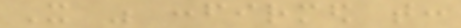It was confirmed that:
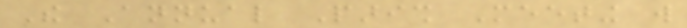The Annual Parish Meeting will
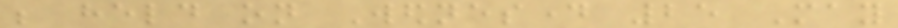be held on Wednesday 25 May
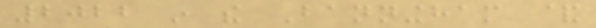2022 in the Banningham &
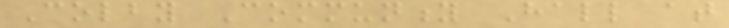Colby Community Hall at
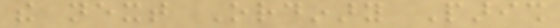the next Ordinary Parish
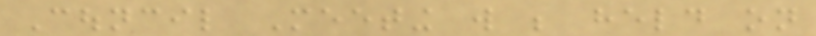Council Meeting will be held on
